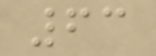63
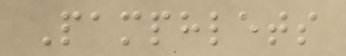Pamphlets
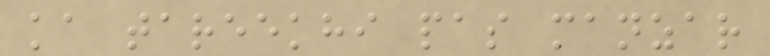ka tareekhi pas manzar
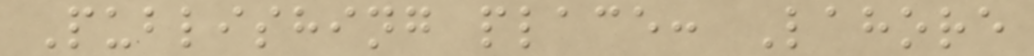Publishing place: Lahore
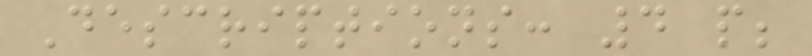Descriptions: 4 p;
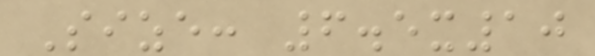Size: 6.5x10
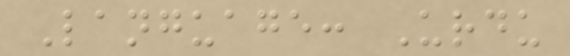Language: Urdu
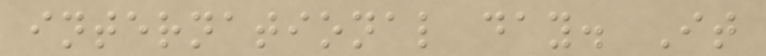international day. It
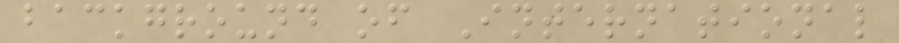background of International
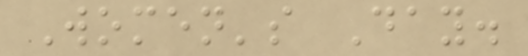Women's Day.
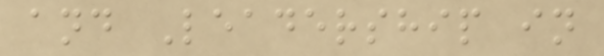and Leadership in
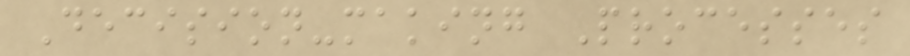Decision-making Processes
